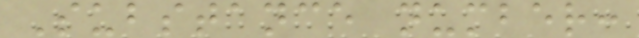Substance number:
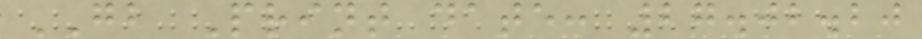GB Print date: 27.02.20
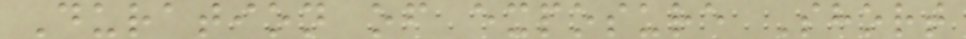Duration of exposure Short
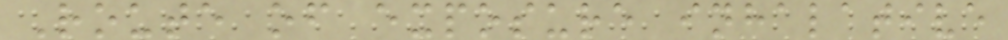Route of exposure inhalative
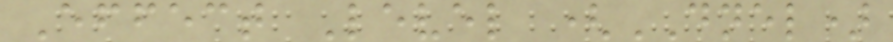Effect Level (DNEL)
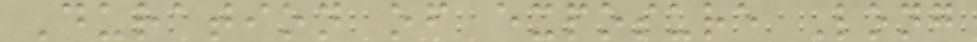Duration of exposure Long
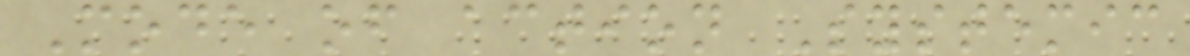Mode of action Systemic
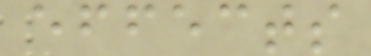effects
